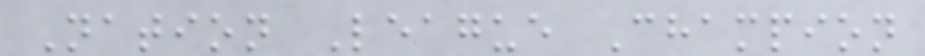Nation League Champion
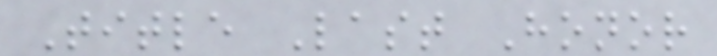Title Last Honor
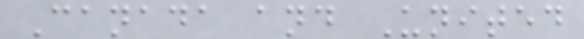Canada and United
